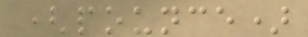(pounce)
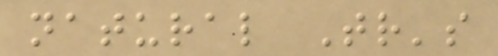natural Tr's
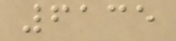6135
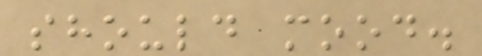should mood.
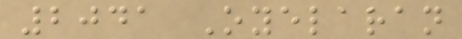2041 Oyelaran
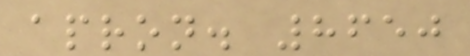apron. 8650
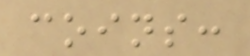coins:
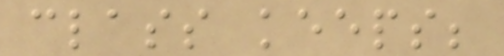class keeps;
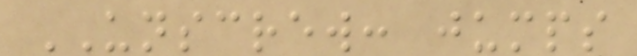UNSCREW: jumps
